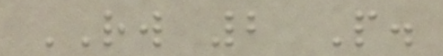RW 2 P.
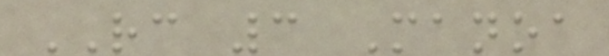RC 3 Manoa
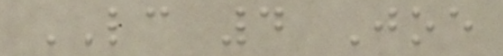LC 4 Joe
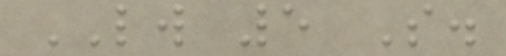LW 5 S.
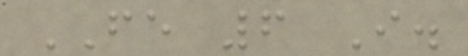FE 6 I.
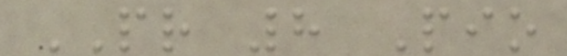PR 8 Pio
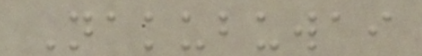Nakubuwai
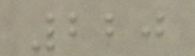220
